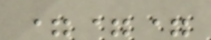===
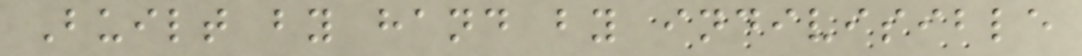Built by hand by indivisible
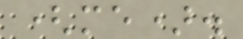(me).
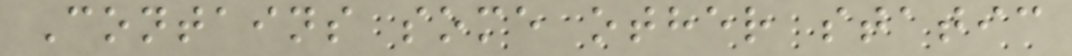Contains some other static
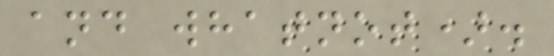and whatnot).
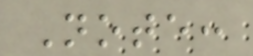Note:
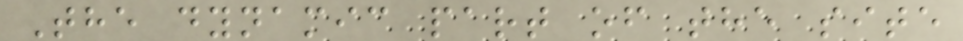The dynamic part of the site
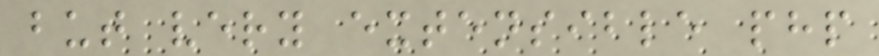but very extensible php
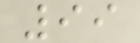99
